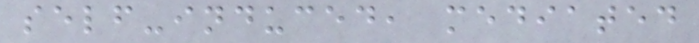self-induced, mediated
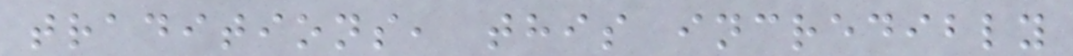traditions, this incredibly
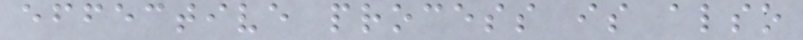effective process is also
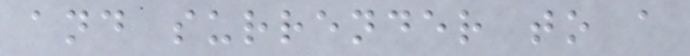and surrender to a
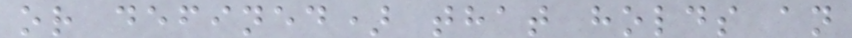or defined) that holds an
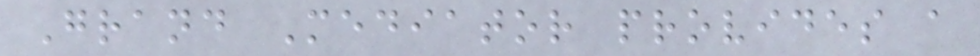Grand Mediator provides a
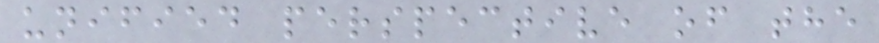unified perspective of the
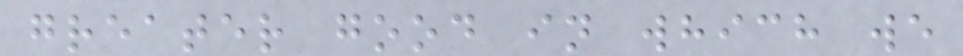greater good in which we
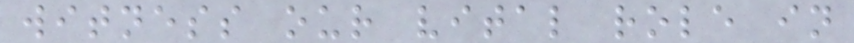witness our vital role in
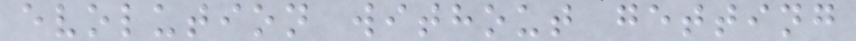evolution without getting
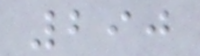290
